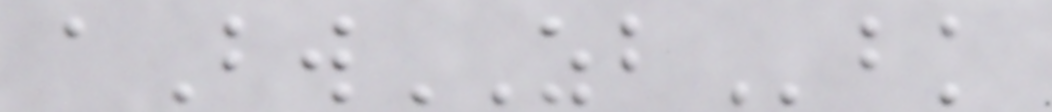aBwZBbk
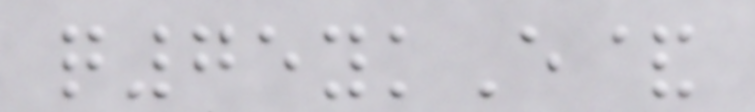q75ykE&
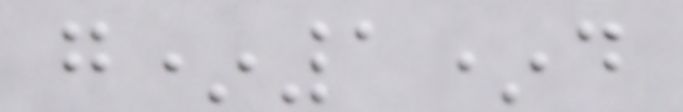g*1*d
